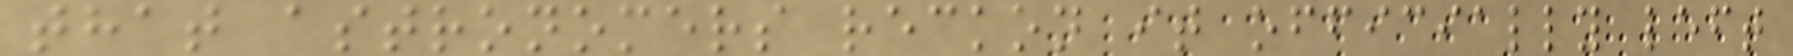that astronomers reckon it officially left
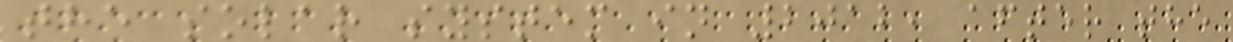the solar system in 2012, after the
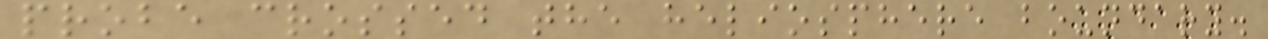probe crossed the heliosphere boundary.
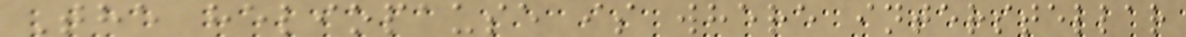The heliopause is where interstellar
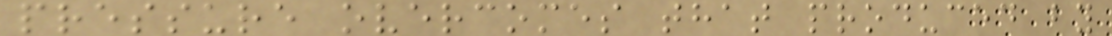pressure overcomes that produced by
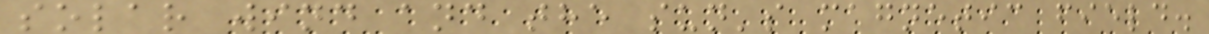solar wind and the sun's magnetic field.
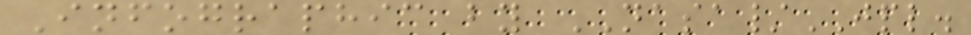Infographic by NASA/JPL.
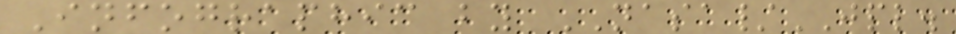Infographic by NASA/JPL.
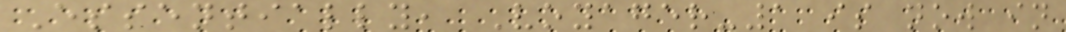Essentially, Voyager-1 is now in
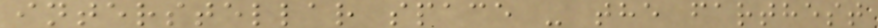interstellar space - the farthest
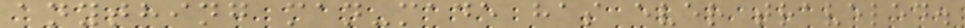anything man-made has ever traveled.
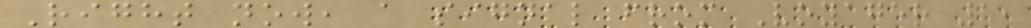Right now, a signal from Voyager 1,
